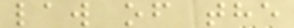law of the
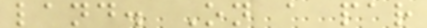land. On a par
